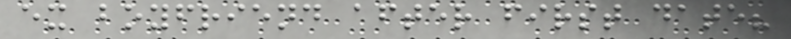ex boyfriend after first date?
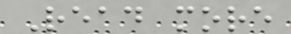Read more
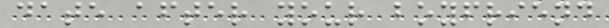date after your boyfriend
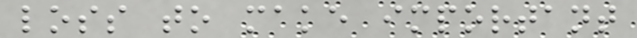loss to make important
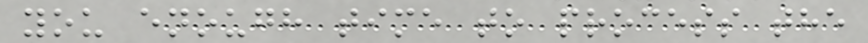you enough time to process the
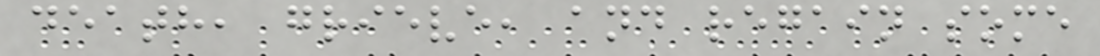death, grieve, and regain some
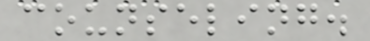counseling.
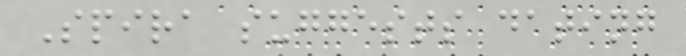Spira suggests dating
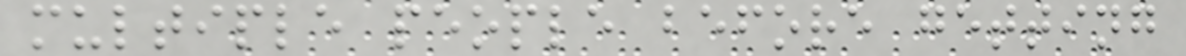multiple people before getting
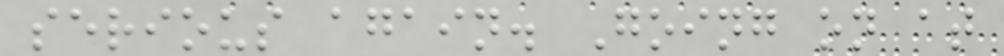serious again. Going on at
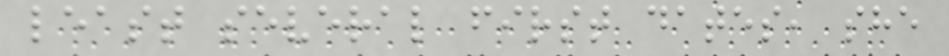least several first dates, she
